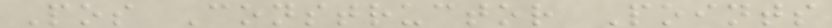Pos Constructor Points
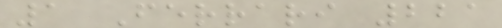1 Ferrari 221
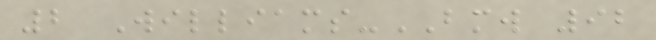2 Williams-BMW 92
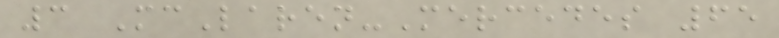3 McLaren-Mercedes 65
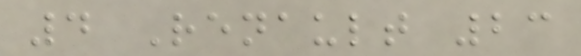4 Renault 23
